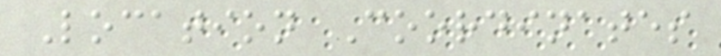Location Coordinates
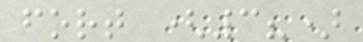fort (3?)
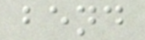bend
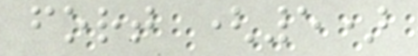fort (5)
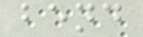bend
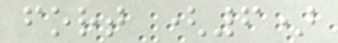fort (6)
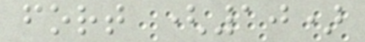fort (10)
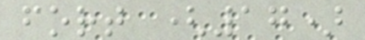fort (17)
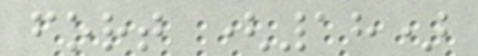fort (18)
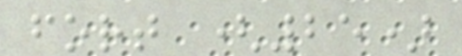fort (25)
